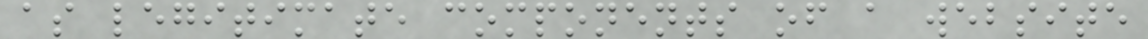as legitimate components of a website
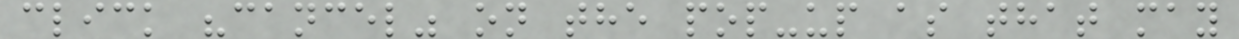click "cancel" on the pop-up as that may
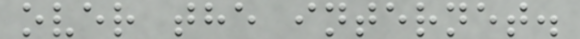over the internet.
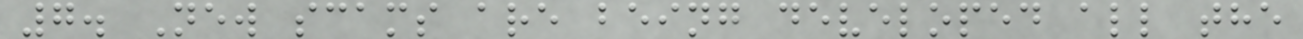7. New scams are being developed all the
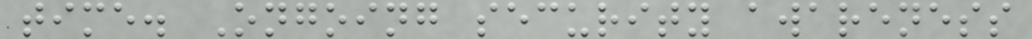time. Ongoing security awareness
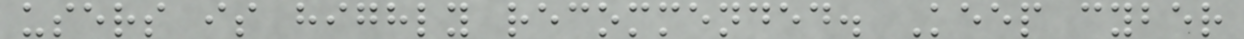users is highly recommended. Keep cyber
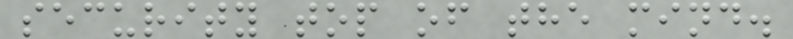security top of the mind.
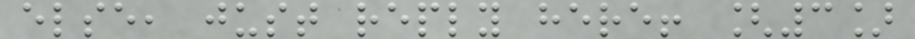else, just reply here! [3]
